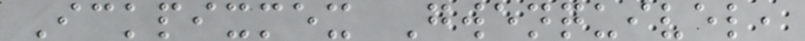Ickpixmex Gwenquivel,
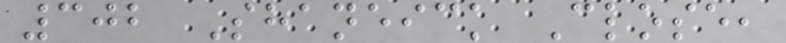302 Shaneick Close,
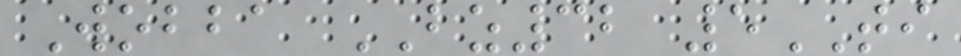Wobba BZ32 5TI
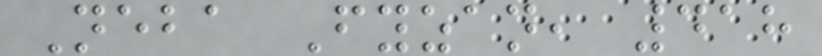Neba Fyzan, 418
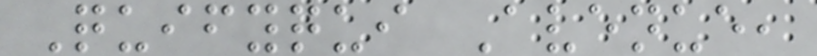Quifyqui Avenue,
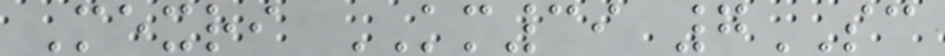Mexri KM39 7SC
